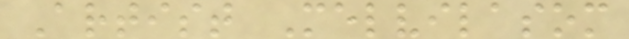Artist Melvilasom
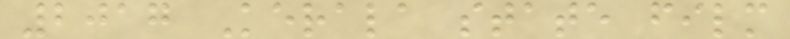2017 Kerala state film
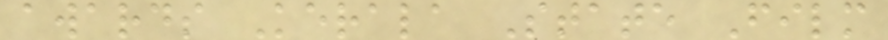awards Kerala State Film
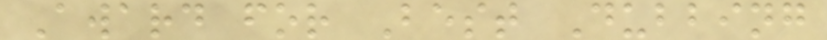Award for Best Dubbing
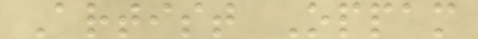Artist Oppam
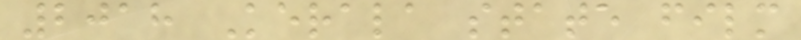2018 Kerala state film
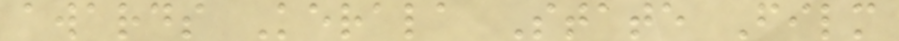awards Kerala State Film
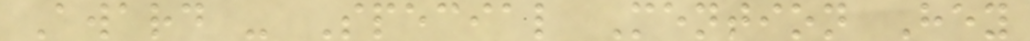Award - Special Mention Hey
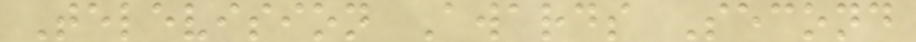Television Awards Second
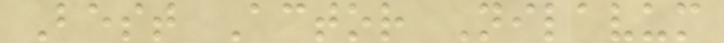Best Actor Nilavum
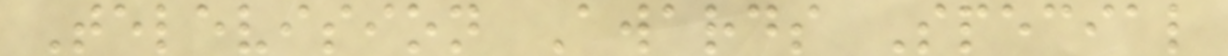Television Awards Special
